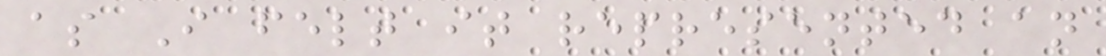as I felt it represented an
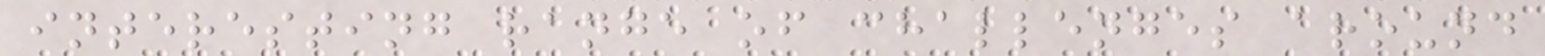interesting range of challenges around
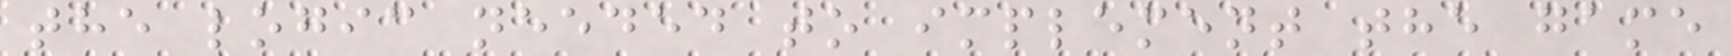the logic needed to implement the game
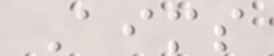Aims
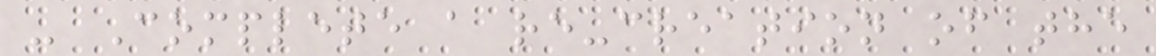- Complete a re-creation of the
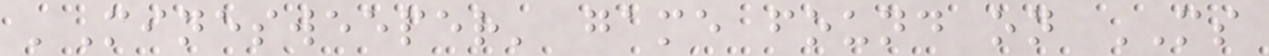'Minesweeper' game found on MS
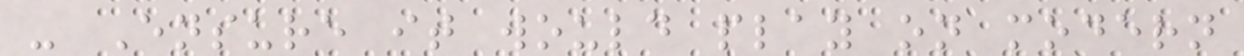- Ensure it would play on modern
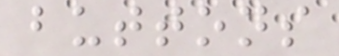buttons
